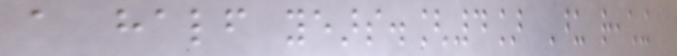a half years.[4] Upon reaching
